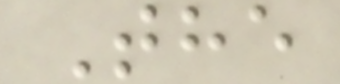The
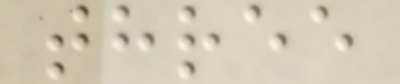three
